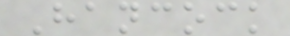Hancock
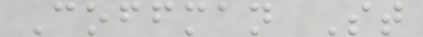Coffman St
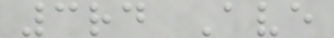3rd Ave
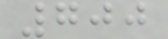700
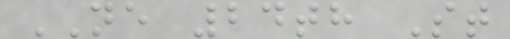NE 24th St
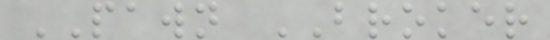PAWN BROKER
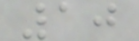10
